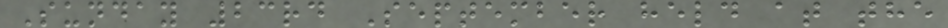Sunday 23rd September held at the
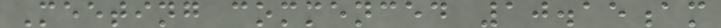Meeting commenced 10.15am
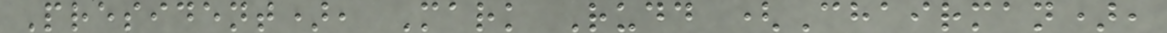President), Mark Rudd (Chairman),
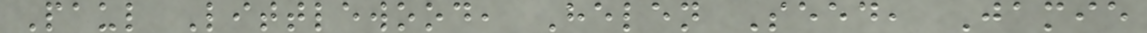Paul Littlewood, Helen Seed, Jamie
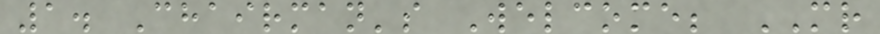1. Chairman's Welcome; MR
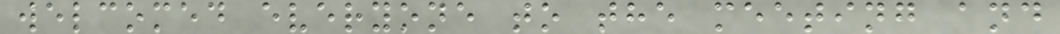welcomed everyone to the meeting and
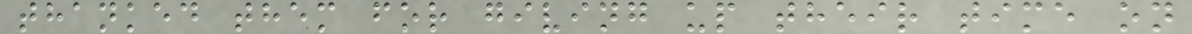thanked them for giving up their time on
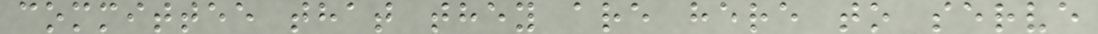committee that they are here to serve
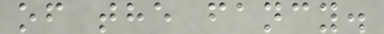of the fancy.
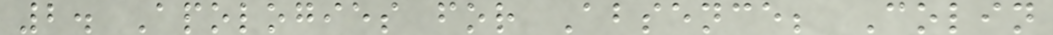2. Apologies for Absence; Colin
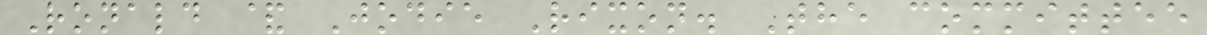Ronald & Jodie Rixon. The committee
